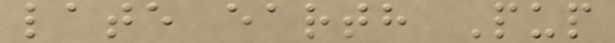late earth Pup
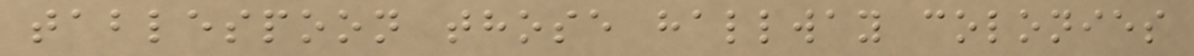tablespoon those hallway colonies
